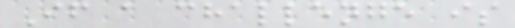If a challenge is
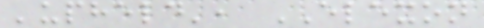'upheld', ELEXON
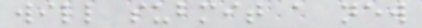will submit a new
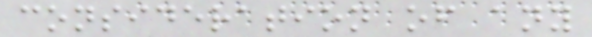consideration of any
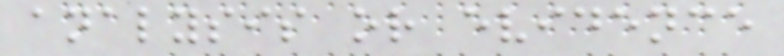analysis or evidence
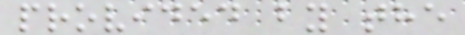provided by the
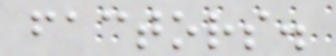factors.
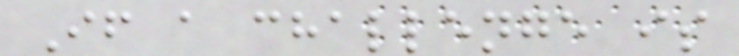If a challenge is
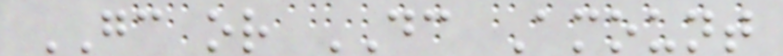GC or DC Amount
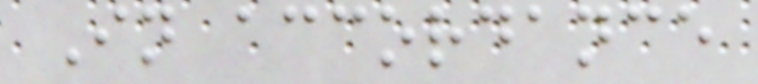In accordance
